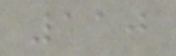110
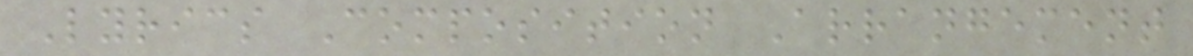Lyrics Composition Arrangement
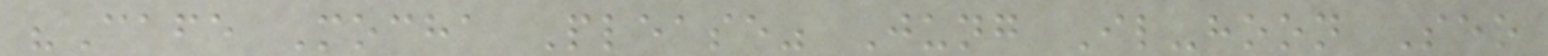"Cafe Mocha Please" Jung Il-hoon Seo
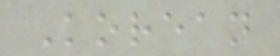Korean
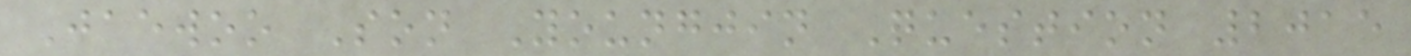Jaewoo Son Youngjin Question 2015
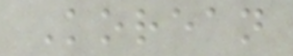Korean
